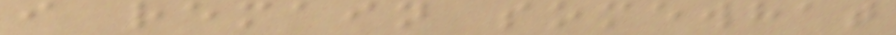i remain somewhat
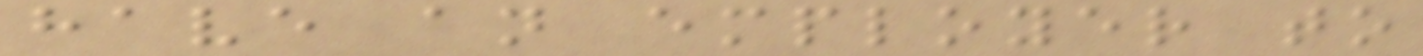have an employer to
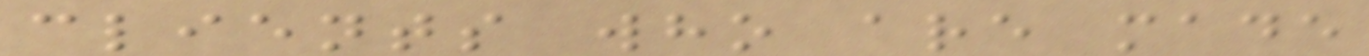clients who are made
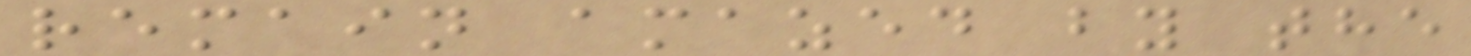remain amazed by the
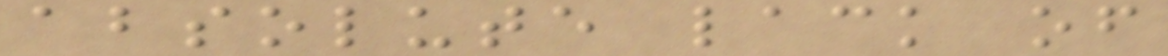absolute lack of
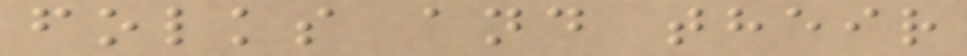folks and their
